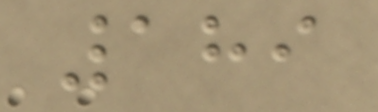189
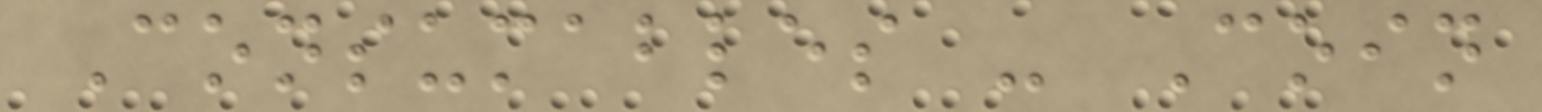Consumables - Coin
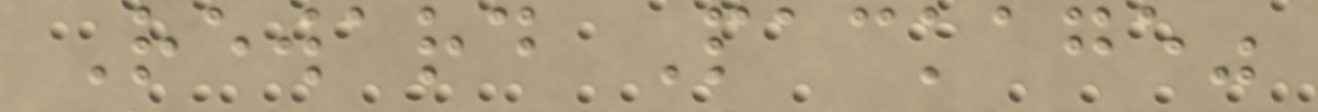Reward Package"
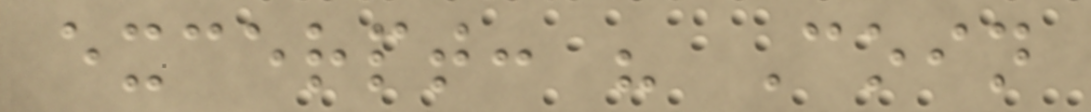excerpt: " Coin
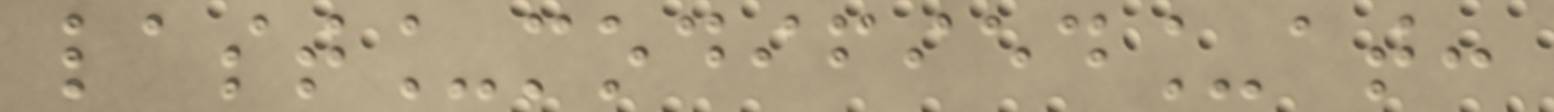last_modified_at:
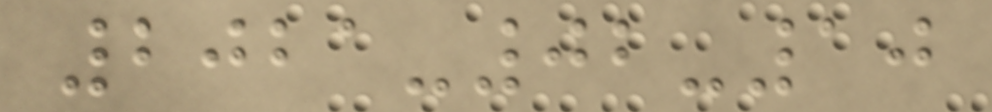2021-02-10
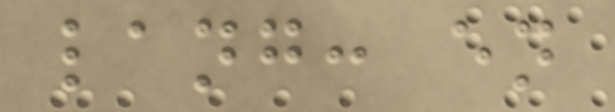lang: en
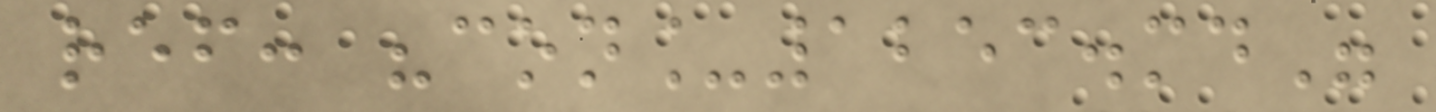ref: "con_1253.md"
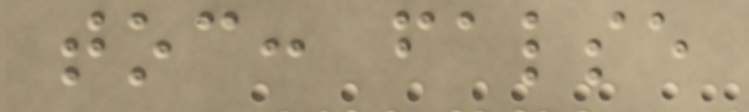toc: false
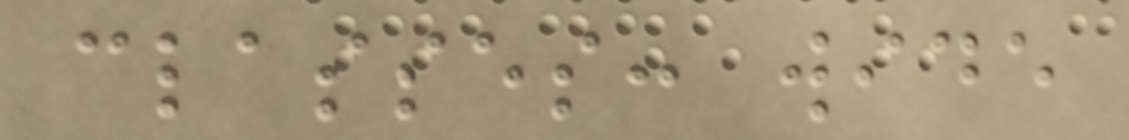classes: wide
